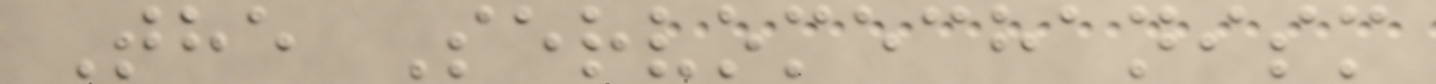The Servomechanism
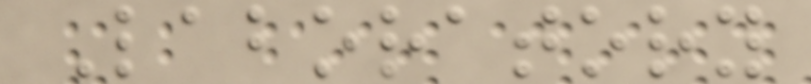Laboratory
